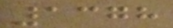1378
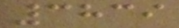3839
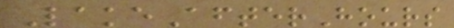LakeAfterHours
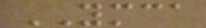YMCA
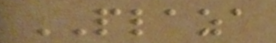PLAZA
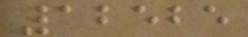12525
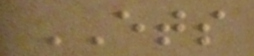ETS
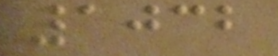1032
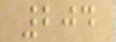204
